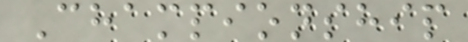Championship
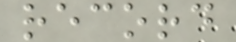record
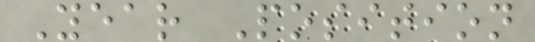Year Position
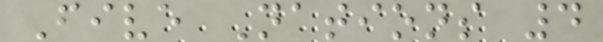Five Nations 4
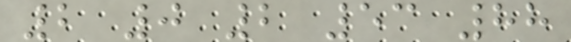2 0 2 53 88
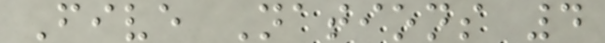Five Nations 4
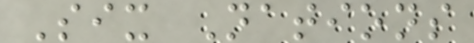Six Nations
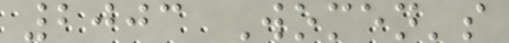2003 Women's
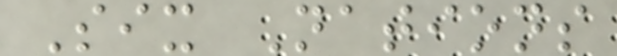Six Nations
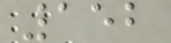152
